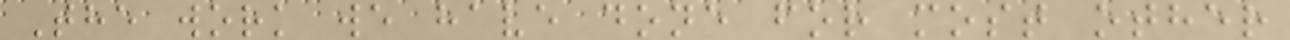The work we have done for most other
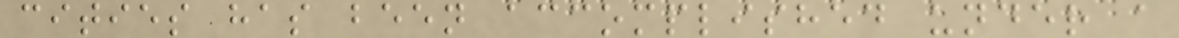cities has been accomplished under a
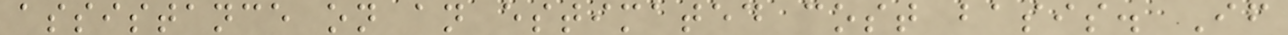assistance on an estimated cost basis. If
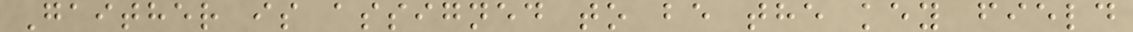Gaither is assigned to be the key field
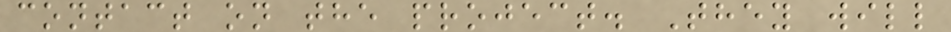contact on the project. They will
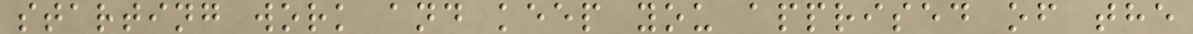starting work and keep you apprised of the
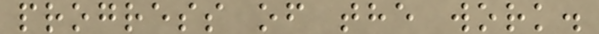progress of the work.
